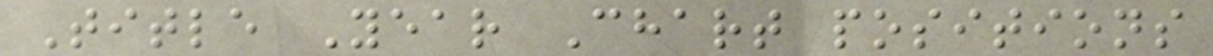Title Year Chart positions
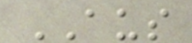AUS
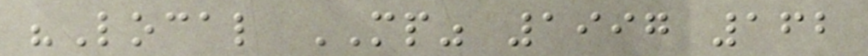"Local MP" 1997 162
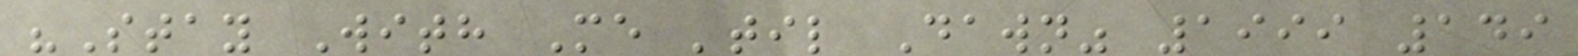"Stay With Me 'til Dawn" 1999 149
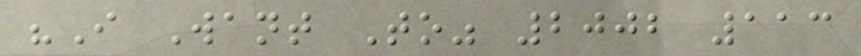"I Want To" 2002 113
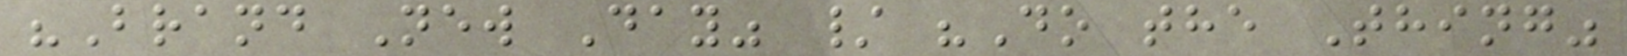"Brand New Day" / "Do the Thing"
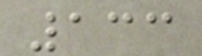133
